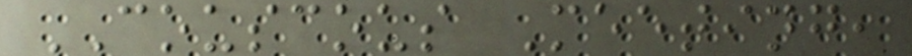COUSCOUS Meeting,
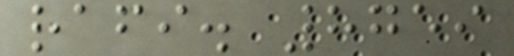rafi. 8759
